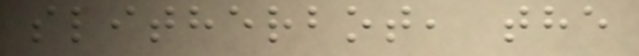slitherbot, the
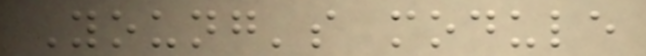Young's module
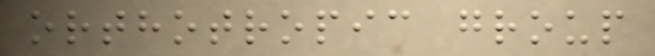orthotropic group
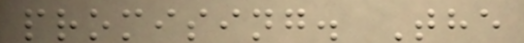promising. The
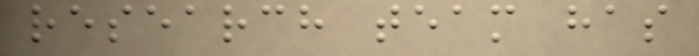research team has
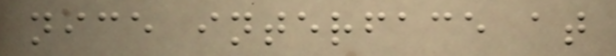nice interface at
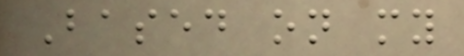Based on my
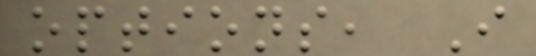options, I
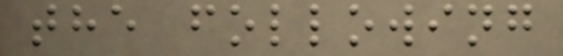the following
